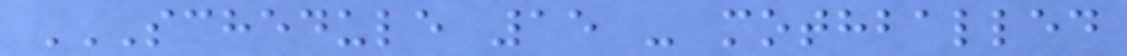SCHEDULE 15 - MOTHBALLED
